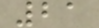21
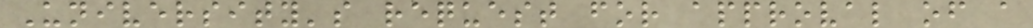University's request for approval of a
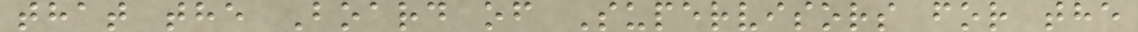that the Board of Supervisors for the
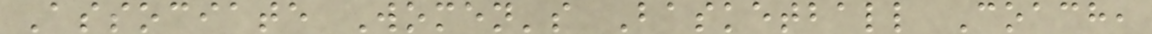Associate Women's Basketball Coach,
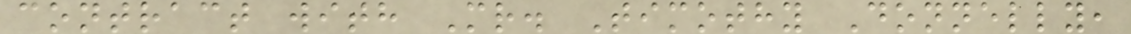contract with Mr. Timothy Donnelly,
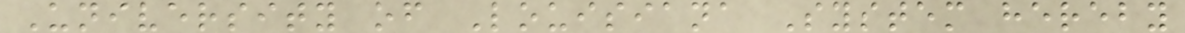University of Louisiana System hereby
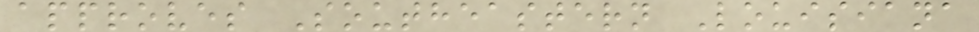approves Southeastern Louisiana
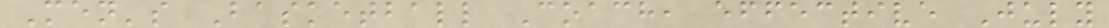Men's Basketball Coach, effective July
